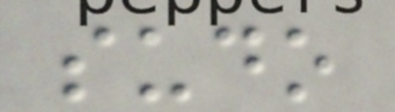sudo
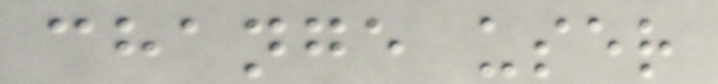change user
